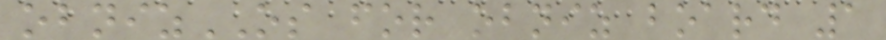obnizOS for obniz board 1
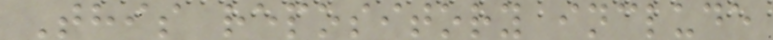This repository include
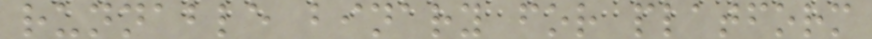runnable binary for platform
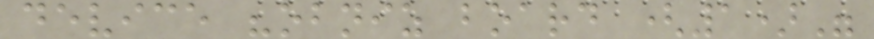device "obniz board (1)"
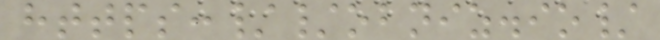https://obniz.io/
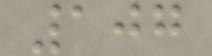107
